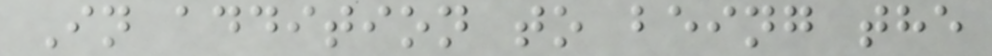In addition to being the
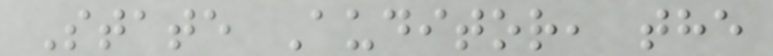State Auditor, the
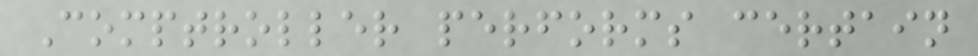Comptroller performs certain
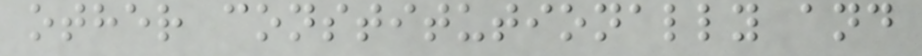other constitutionally and
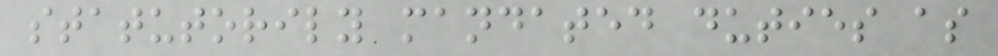statutorily mandated duties as
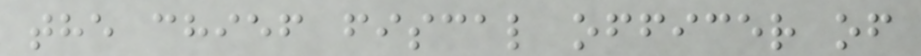the chief fiscal officer of
